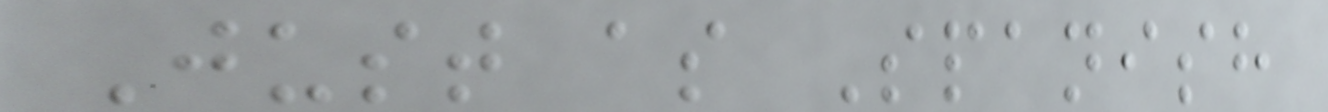Just as Spanish
